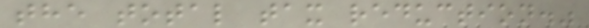the total tax reduction."
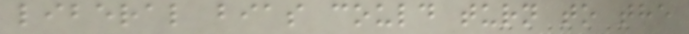liberal bias could turn to the
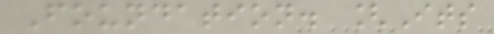Foundation. [Its
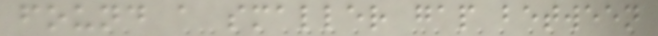found a smaller gap between
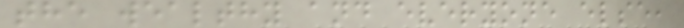the wealthy and everyone else,
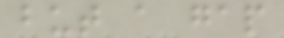but a gap
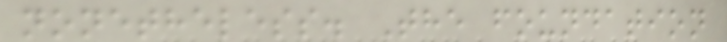nonetheless. The foundation
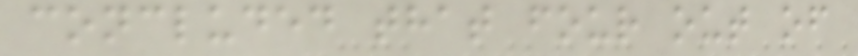concluded that four out of
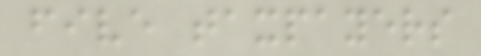five taxpayers
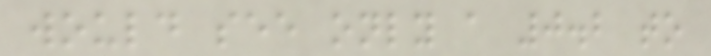would see only a 0.2 to
